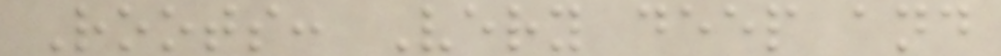Roots: Very deep and
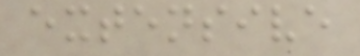extensive
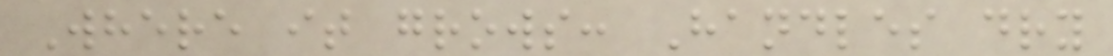Where it grows: Handles dry
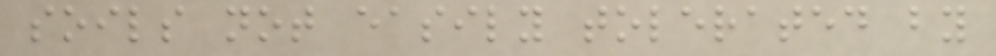soils not easily tolerated by
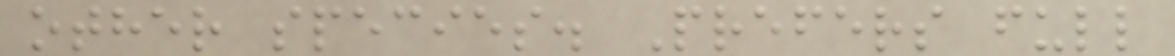other species. Prefers full
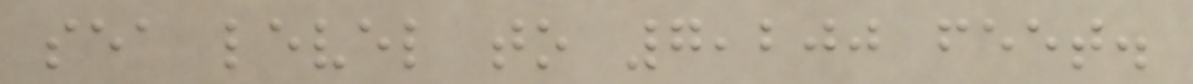sea level to 7,200 feet.
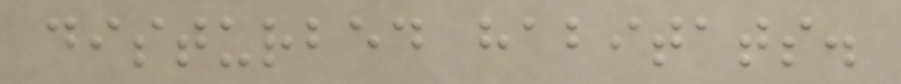disturbed habitats.
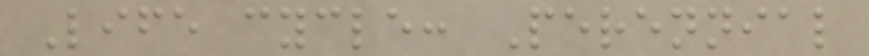Life cycle: Perennial
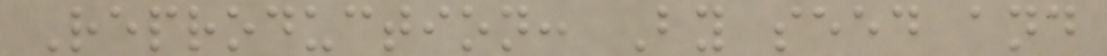Reproduction: By seed and
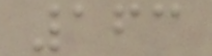163
